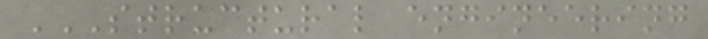STRUCTURAL ENGINEERING
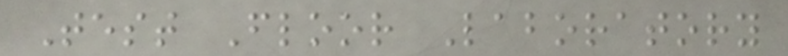Test Floor Laboratory
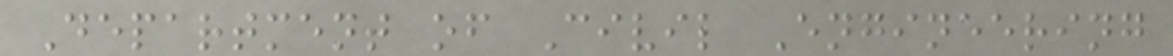Department of Civil Engineering
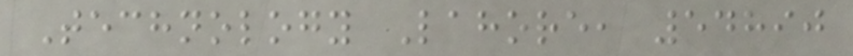Technology Lahore, 54890
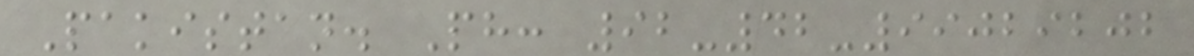Pakistan. Ph: 92-42-99029202
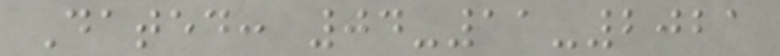Dated: 04-11-2021
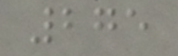275
